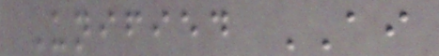Unified AI
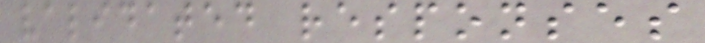validated responses
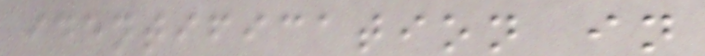identification in
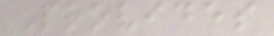Provides
